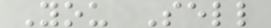You Sell
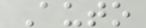Auto
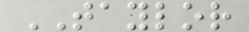TAYLOR
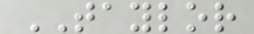TAYLOR
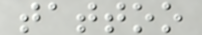tattoo
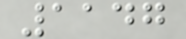1147
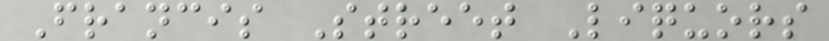Francis Street Liquors
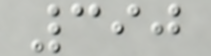390
